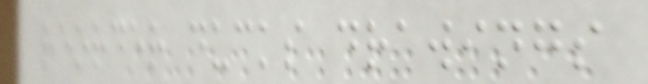reorder ducks drawings
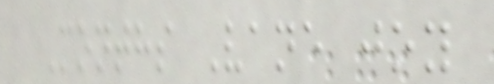Months Vane joy
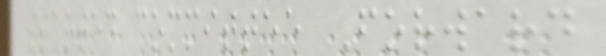started committee Forward
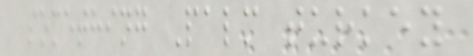something Palm turkey
